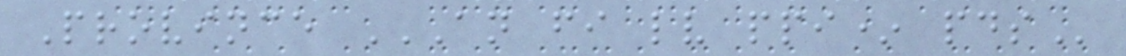Province AN FI LV PPI* PDS
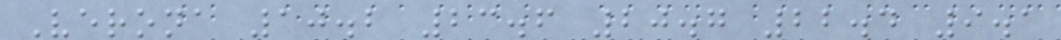Verona 10.2 23.6 20.7 22.4 9.1
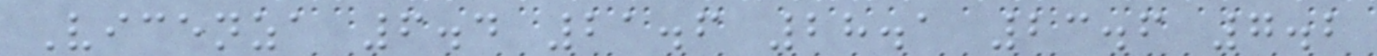Vicenza 6.4 21.6 28.1 23.6 7.2
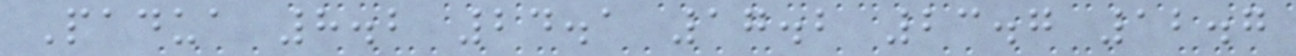Padua 8.2 24.1 17.2 23.7 12.7
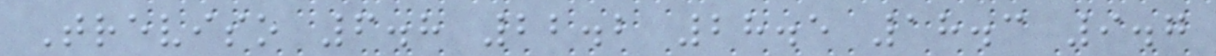Treviso 6.8 22.2 28.5 18.3 9.7
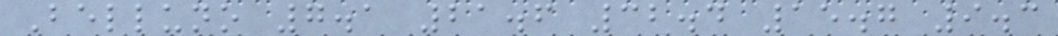Belluno 7.1 21.6 32.4 15.7 9.3
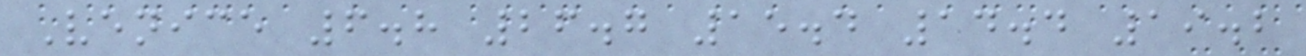Venice 6.8 26.7 15.4 14.4 19.2
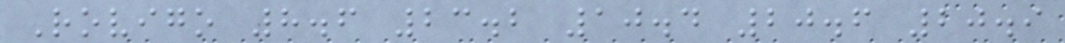Rovigo 8.6 23.2 10.4 20.6 20.9
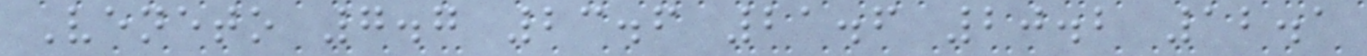Veneto 7.7 23.6 21.6 20.2 12.1
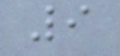9
